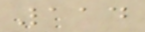114
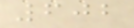602
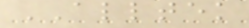ALLTEK
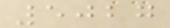5027
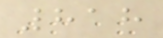818
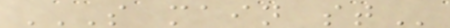S MAIN ST
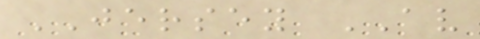JERSEY AV
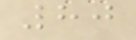80
